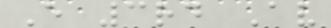E 3rd Av
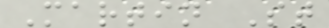Martin St
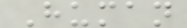Human
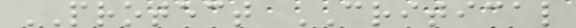PROTECT CRITICAL
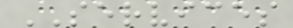SERVICES
